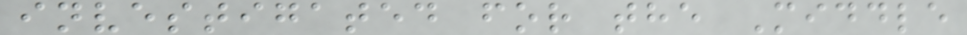investigated for the Middle
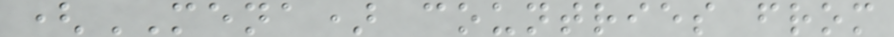(MENA) countries from
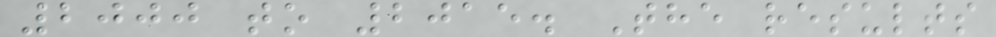2000 to 2015. The results
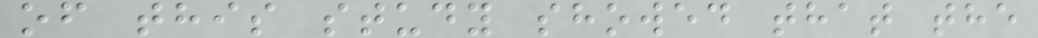of this study showed that the
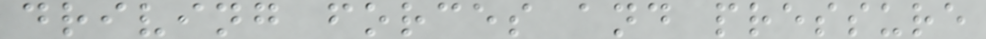driving forces and pressure
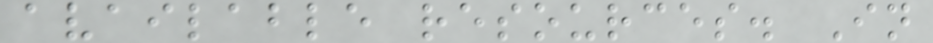available resources. In
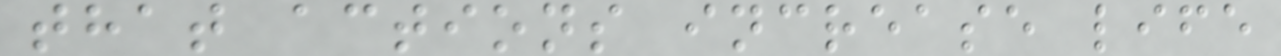that actions increase life
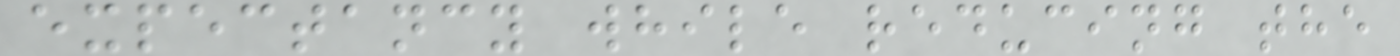expectancy while reducing the
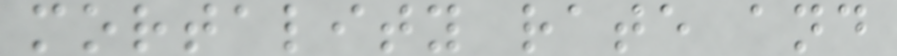mortality rate and
